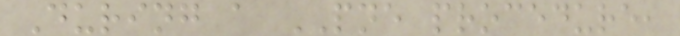During a PNE procedure,
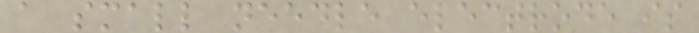a small needle electrode is
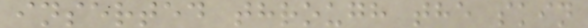inserted through the skin
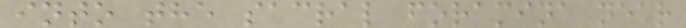into the sacral foramina near
